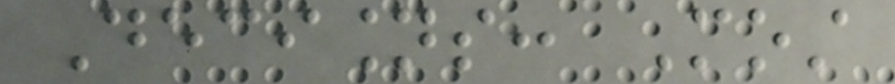Decisions: Most
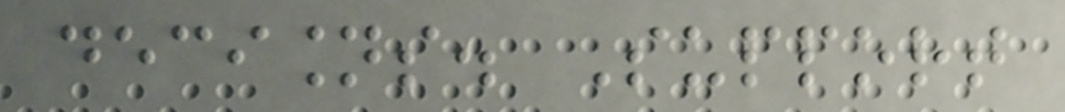decisions. Support
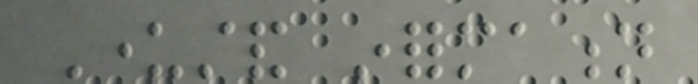Understand information
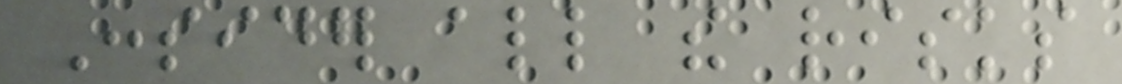Consider all the risks
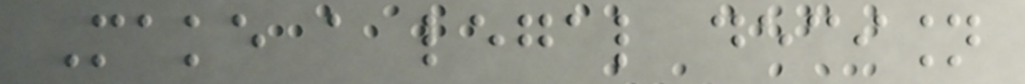Make a legal decision
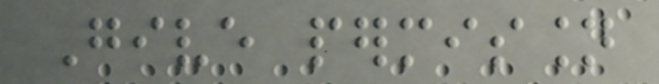Give permission
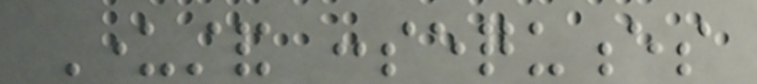Understand consequences
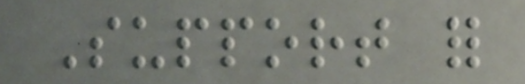Support for
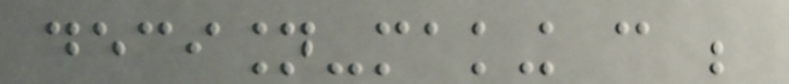decision-making can be
